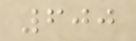600
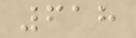618
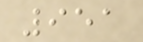951
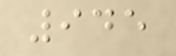945
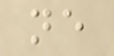ne
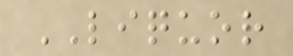LIQUOR
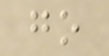go
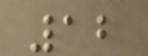12
